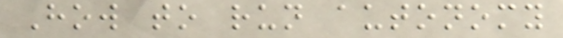How to run autonomy
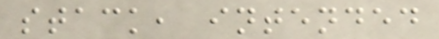stack, intended
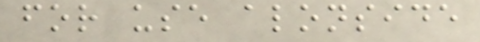for use alonside
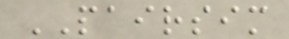PAIRSIM
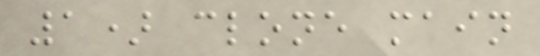1) clone main
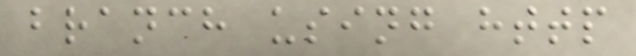branch using http
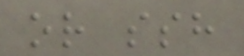or ssh
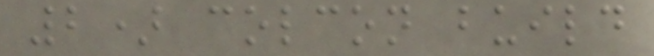2) colcon build
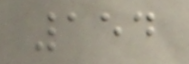154
